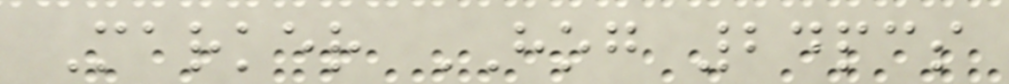Marker HOG 24pcs
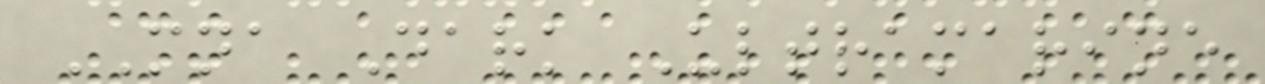MNA Dark Ultramarine
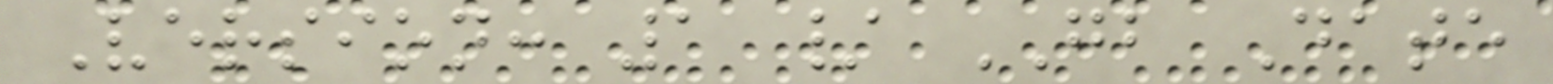Version: 1 / GB Date
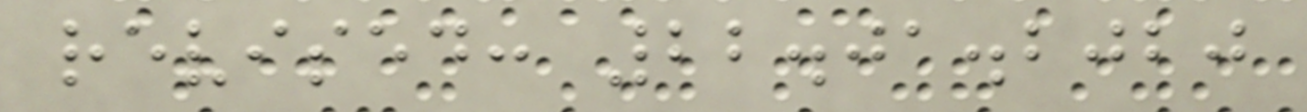revised: 22.01.2020
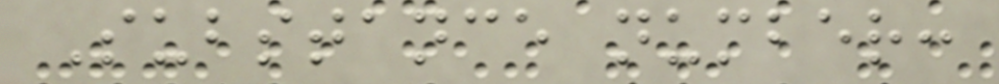Substance number:
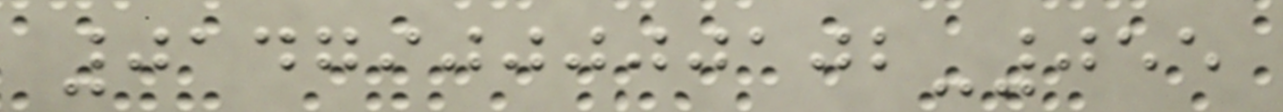0147900000102-055
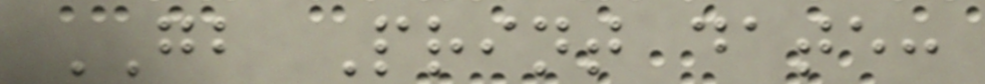GB Print date:
